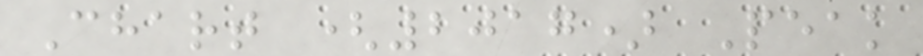Chart (2017) Peak
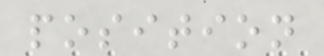position
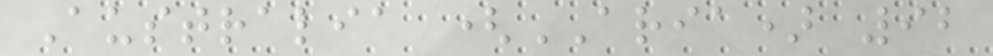Australia (ARIA) 92
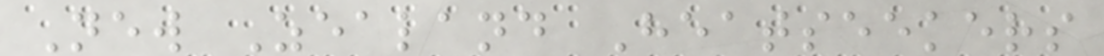New Zealand Heatseekers
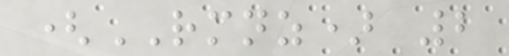(RMNZ) 2
